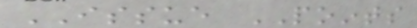ISSUE POINTS
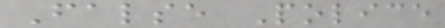False Police
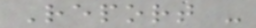Report -
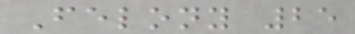Felony 25
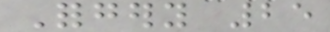Forgery 25
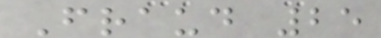Fraud 25
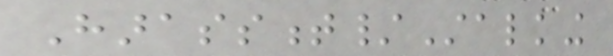Harassment/Stalking
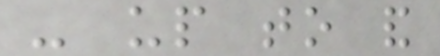- up to and
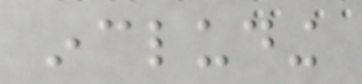including
